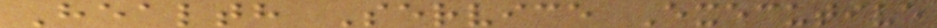Health Service Executive
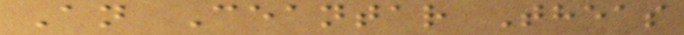An Ceantar Theas
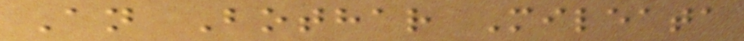An Bothar Mileata
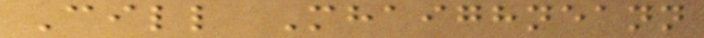Cill Mhaighneann
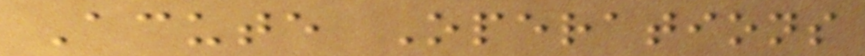Acute Operations
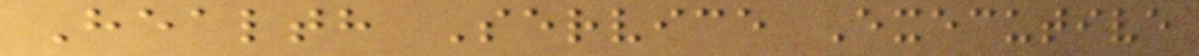Health Service Executive
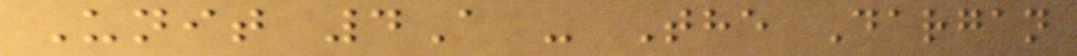Unit 4A - The Dargan
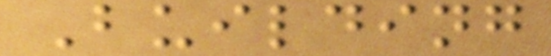Building
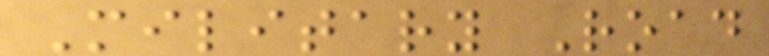Military Road
